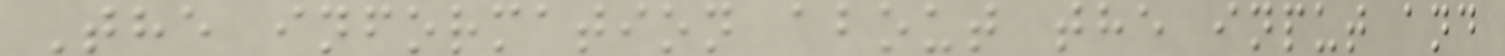The information about the input and
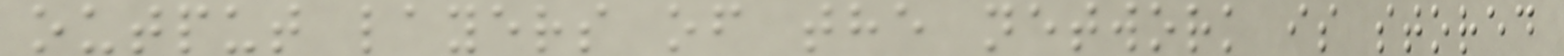output layers of the network is stored
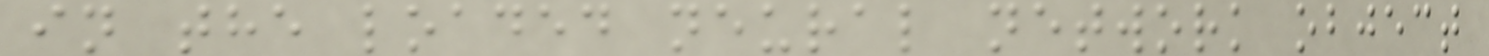in the loaded neural network object
